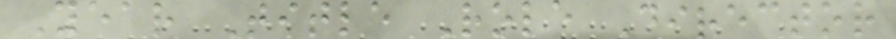Year Title Role Director
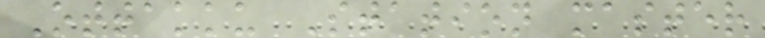Ottakku Station master
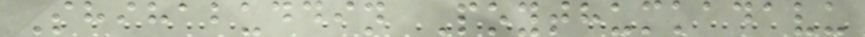Shihabuddin Poythumkadavu
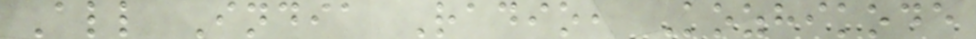All India Radio, Kozhikode
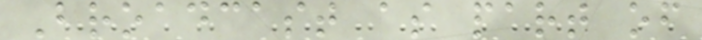Broadcast as part of
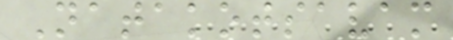Natakotsavam
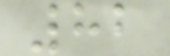82
